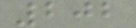202
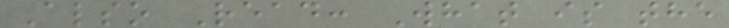Also Read: What is the
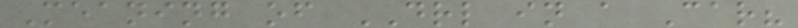Meaning of DRL in a Car?
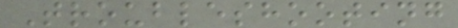Troubleshooting
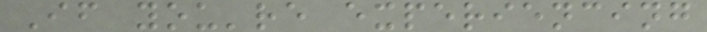If you're experiencing
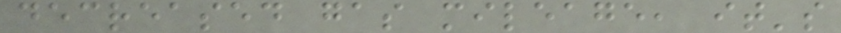decreased gas mileage, it's
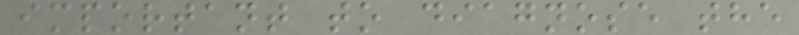important to diagnose the
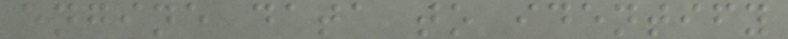engine data to identify
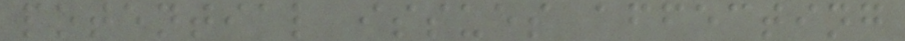potential issues affecting
